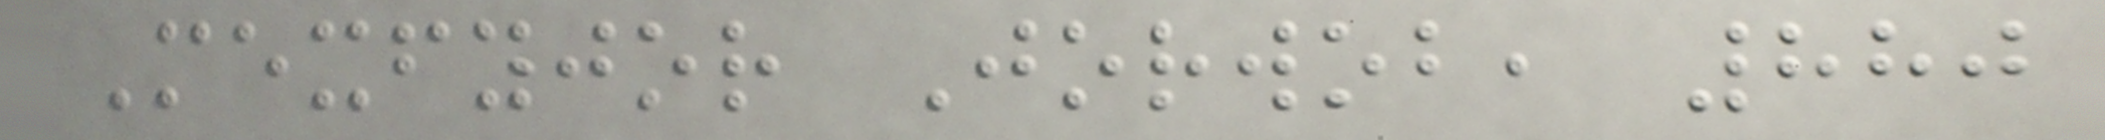Mexfyjor Jorwob, 880
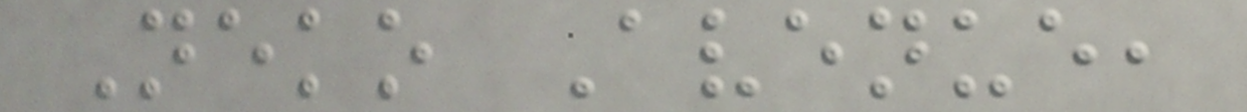Neko Avenue,
